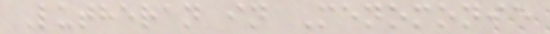Lutheran in Menomonie
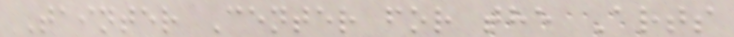Tainter Center for the Arts
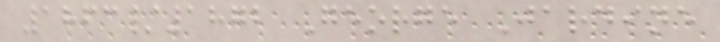1863/1872 George Jardine
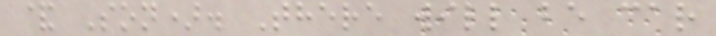& Son). There will be car
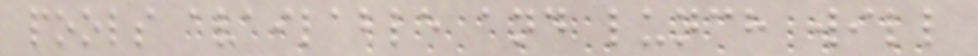pools available and lunch will
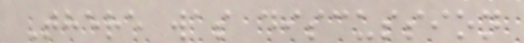There was discussion
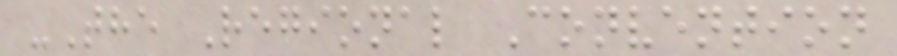-The Regional Convention
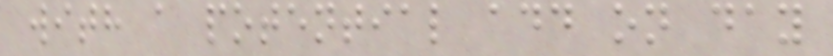with a potential add on day
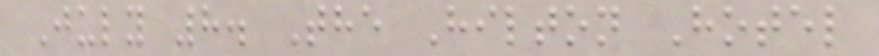July 8. The Hilton Hotel
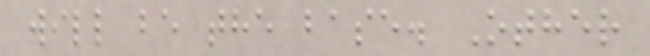will be the base. Other
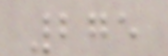275
